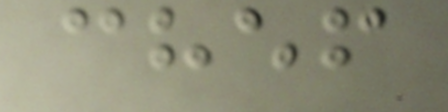chef
